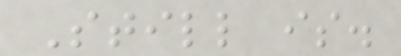Still is.
